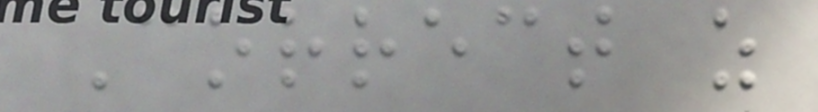Correct as
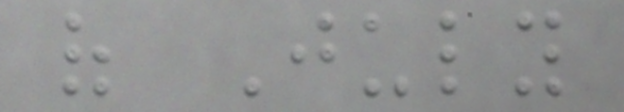of July
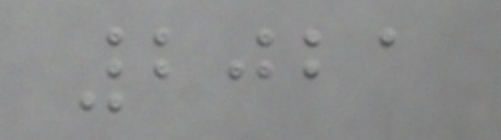2021
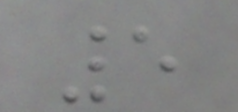5
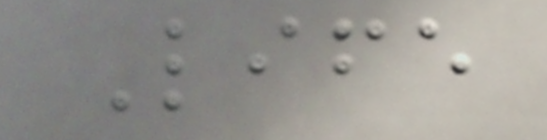Life
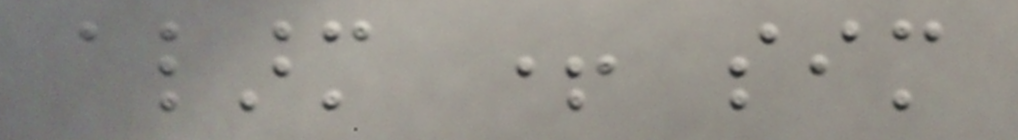alarm + sim
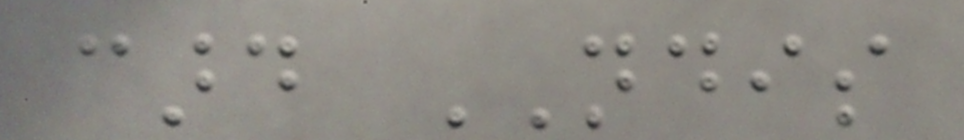card NDIS
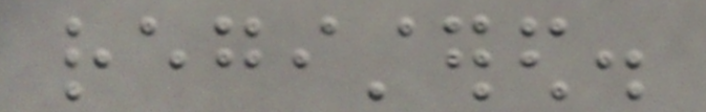registered.
